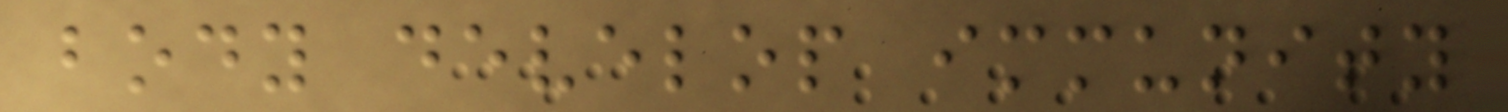body develop immunity
